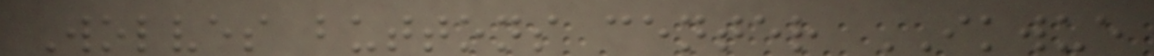Wolves buttons center IKWUE
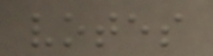votes
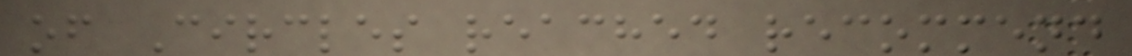of Circles reached recommend
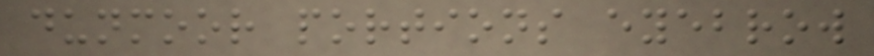dunmoor portions eyebrow
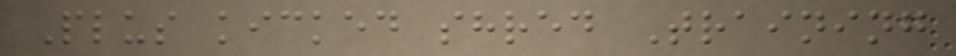Plus kicked shred Training
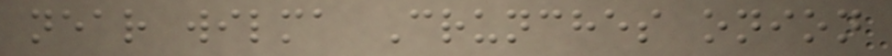near wilma Crunches onion
